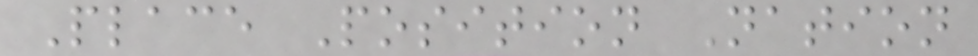Place Position Nation
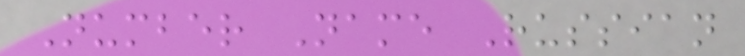Number Name Russian
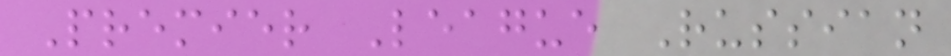Premier League Russian
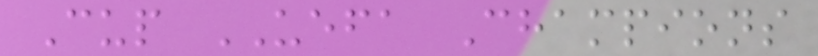Cup UEFA Champions
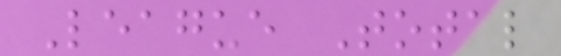League Total
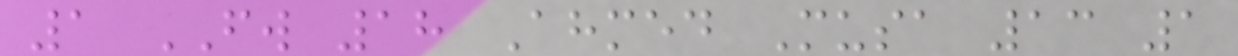1 FW 18 Ahmed Musa 13 1
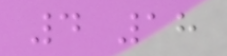4 18
